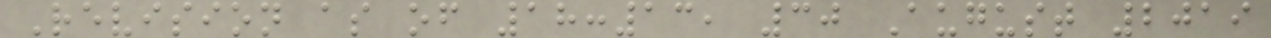Revision as of 18:13, 30 August 2019
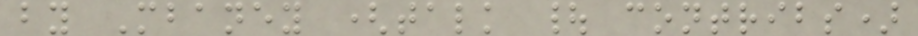by Mbaney (talk | contribs)
